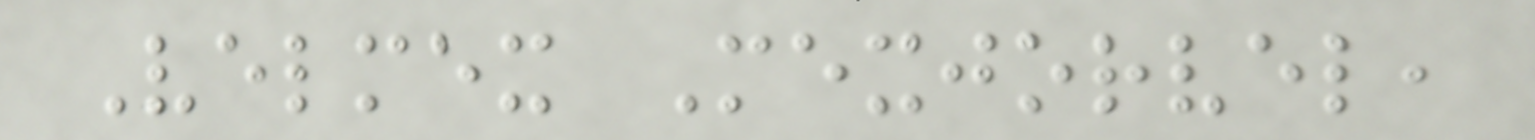Velmex Mexjorvel,
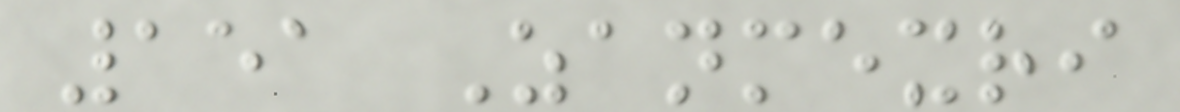151 Zanmexri
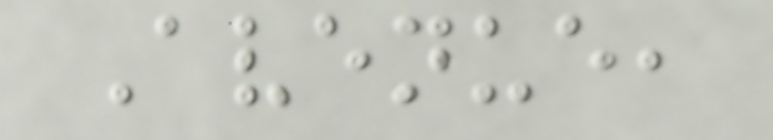Avenue,
